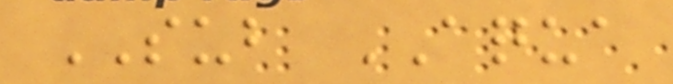SUB AQUA
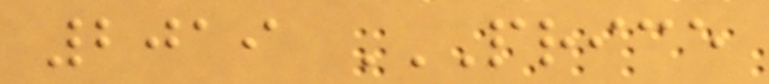2019 PRICE
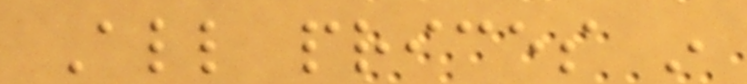All prices in
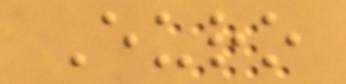Euro
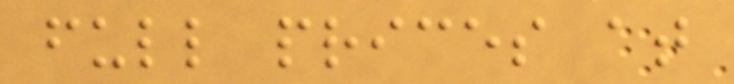full prices at
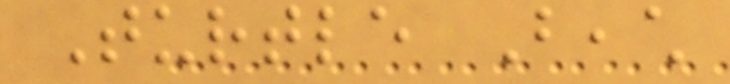Turtle Beach
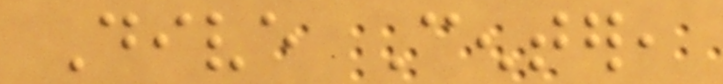Dive Center,
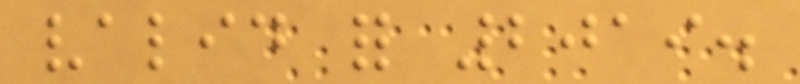valid for 2019.
